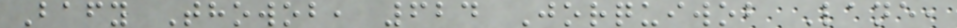Bafy Thowob, 624 Jorquiwob Lane,
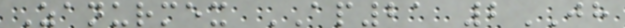Zanurmex AP21 2JH
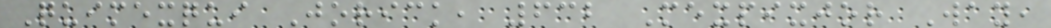Quimexqui Jorick, 632 Mexpixjor Way,
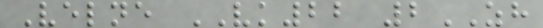Velne VK22 2ZH
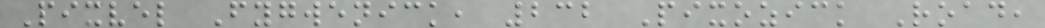Pixvel Fygwenick, 232 Pixozick Road,
